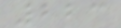223
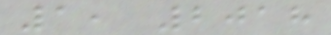1, 2018
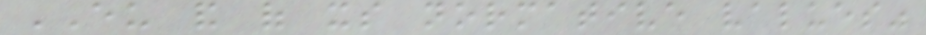EU and of its normative values"
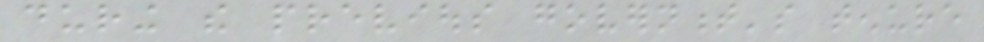during the previous government's tenure
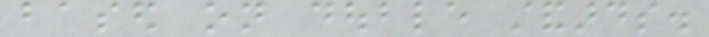based on double standards.
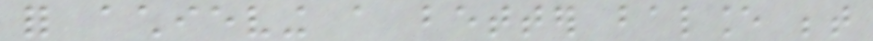for achieving a better balance between
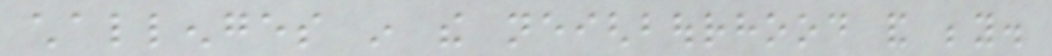challenges in the neighbourhood and beyond.
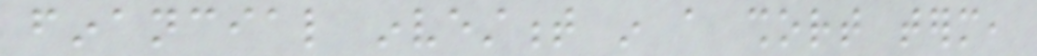financial investment in a short term,
